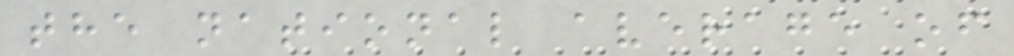the national average of
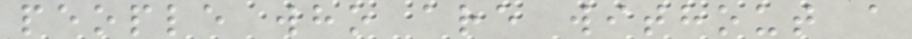people who are without a
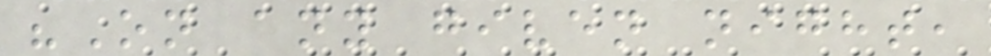"On any given night,
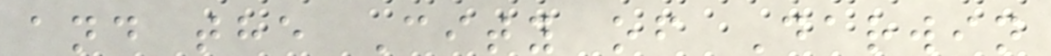and the City of Darwin
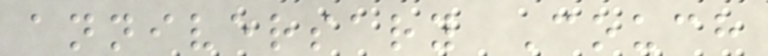anniversary Couch
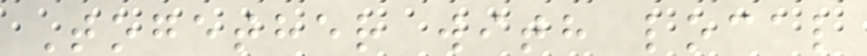Together with local
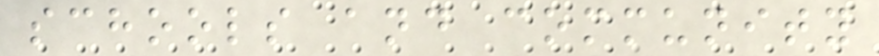schools and community
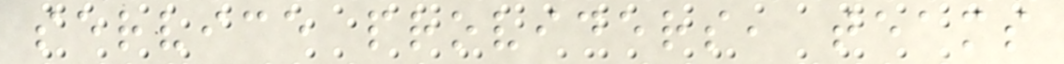service providers, teams
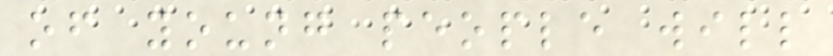of young people will
